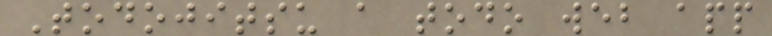Todojitsu a todo web app
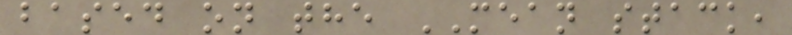based on the MEAN stack,
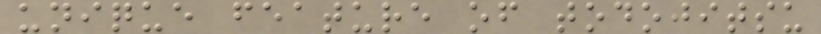unique feature of todojitsu
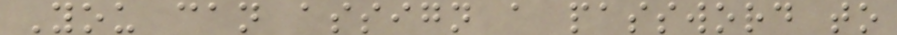You can assign a password to
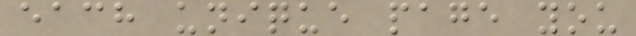each unique page you
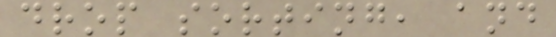drop sorting, and
